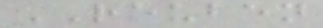REUBEN
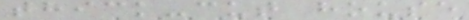thick-cut house
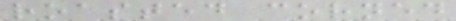roasted corned
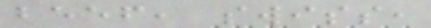beef, swiss,
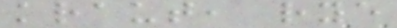kraut, rye
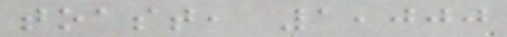toast, 1,000
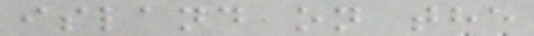island on the
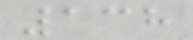138
